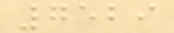7529
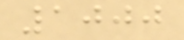1000
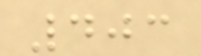403
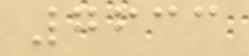7633
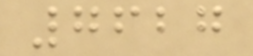7627
